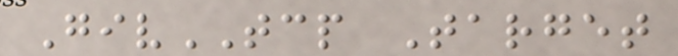GivTCP Target
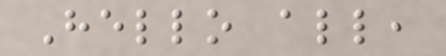Hello all,
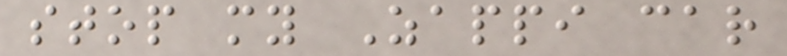stop my Zappi car
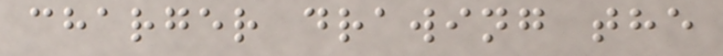charger drawing the
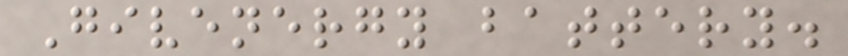Givenergy battery.
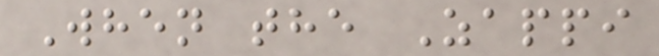When the Zappi
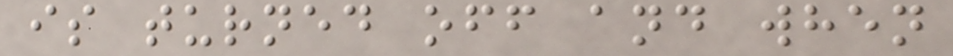is turned off and when
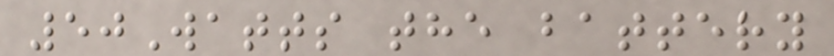50Watts the battery
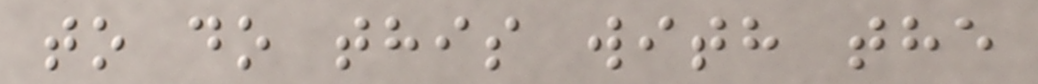to do this with the
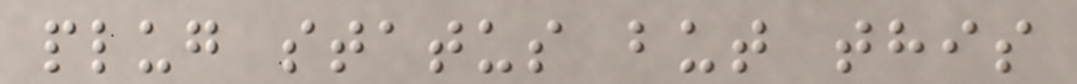plug status but this
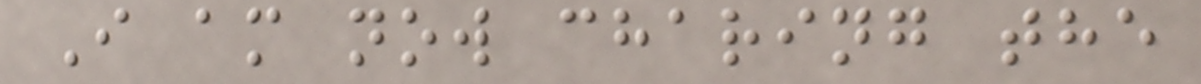I am now charing the
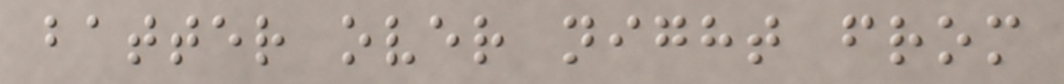batter over night from
